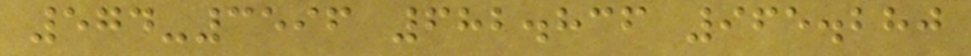574-3596 682.836 965.280
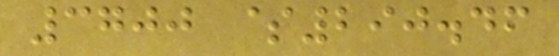3700 $290.46
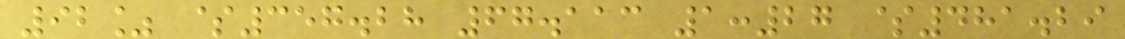92% $357.28 67.113 1:27 $481.29
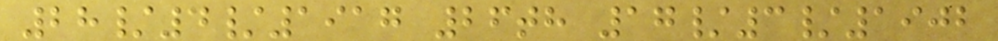28/4/1917 26th 17/3/1902
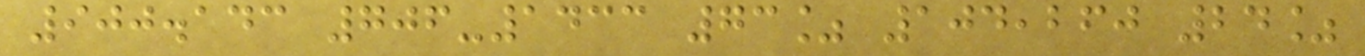900.143 706-1433 73% 104,260 24%
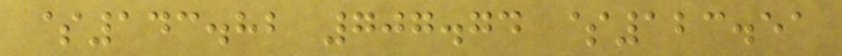$143.82 707.74 $123.51
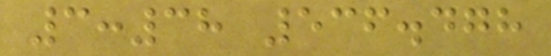3:38 536.478
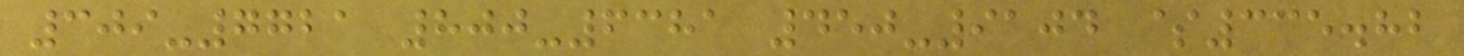309-7721 800-6381 450-9104 $335.82
